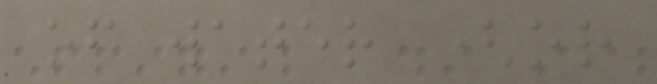of water (or
